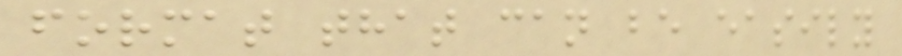format that can be easily
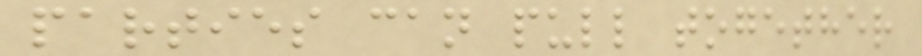parties can pull together
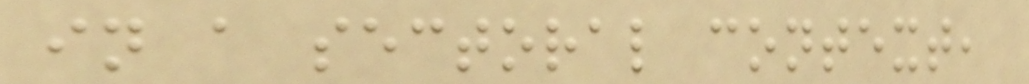in a sectoral context,
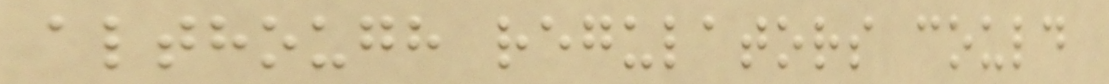although regulators could
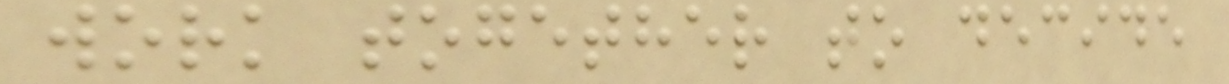work together to decide
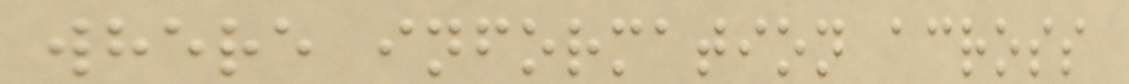where information across
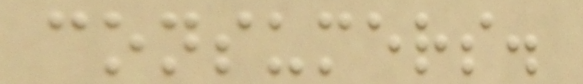consumers.
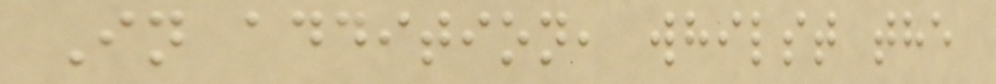In addition, whilst the
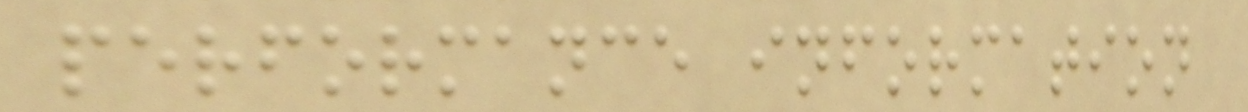performance information
